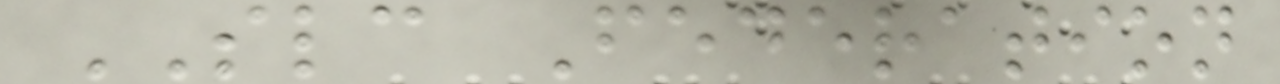SLC Federation
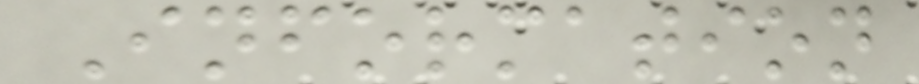Information
